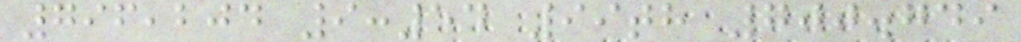796,204 9:54 99th 700.749
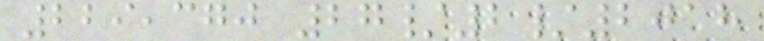229,370 27/2/2018
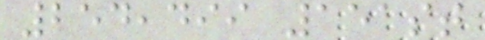254,499 151st
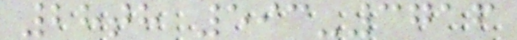28th 593-3716
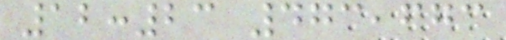12:23 473,673
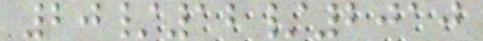20/12/2010
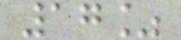17%
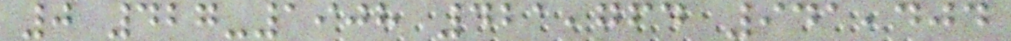0 427-1908 421,764 941,404
